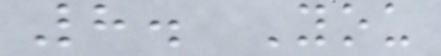8. You
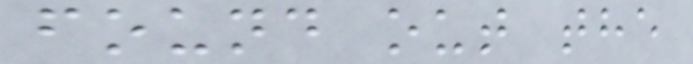found out the
